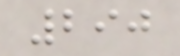290
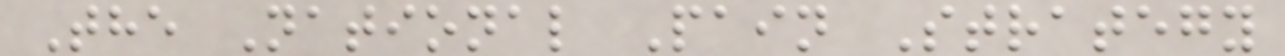The National Pain Strategy
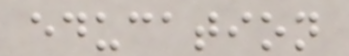education
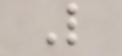L
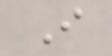I
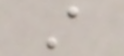A
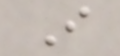I
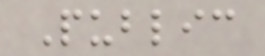Public
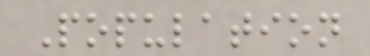Population
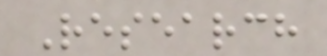Research
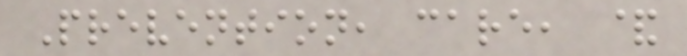Prevention, care, &
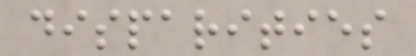disparities
